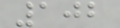102
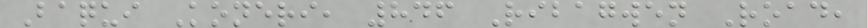Baqui Koneri, 846 Ribagwen Road,
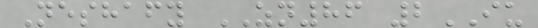Neshafy ZN86 2IU
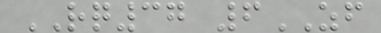RQ37 6ZF
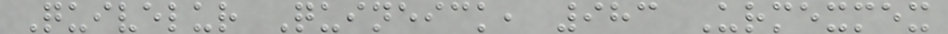Quivelur Quineick, 983 Urmexmex
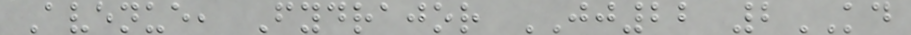Avenue, Fydrajor JJ22 2KD
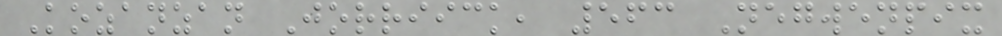Kozanzan Jorriick, 563 Negwenpix
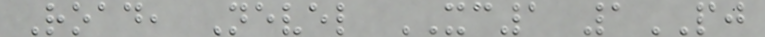Road, Nevel XC1 1PJ
